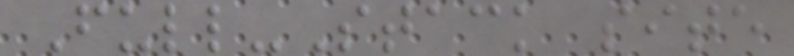Full-Stack site
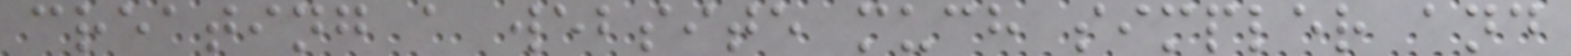creating a website much simpler and
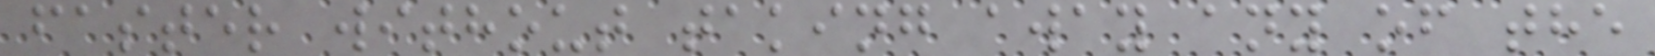faster without taking away any of the
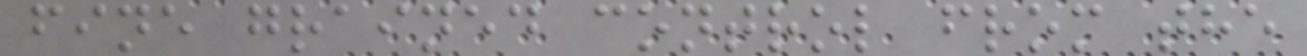fine grained control from the
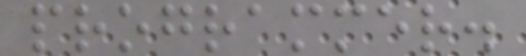programmer.
